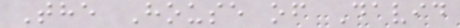The House of David
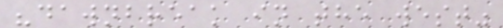"dawnbreak in the west"
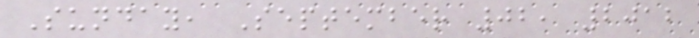Sunday, September 02, 2012
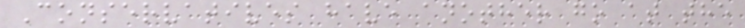Conservatives have another go at the
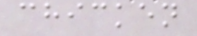chicken
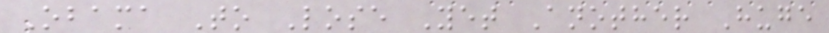Obama To Lose Yet Another Huge
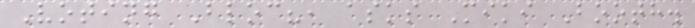Voting Bloc?, asks Miki Booth.
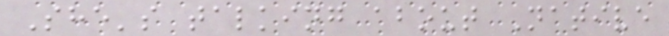She's talking about Native
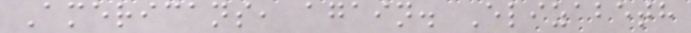Americans, again. Elizabeth
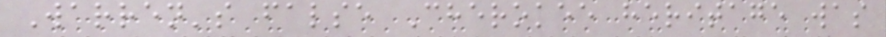Warren's false Cherokee heritage was
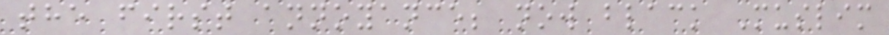the first annoyance; now black Muslim
